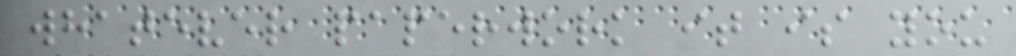whatever paperwork it is you
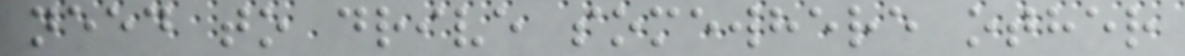need to drive somewhere other
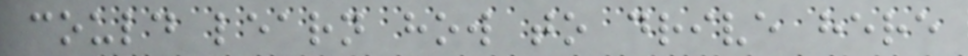could learn how to drive here
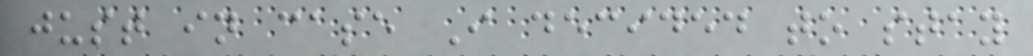just in case I decided to stay
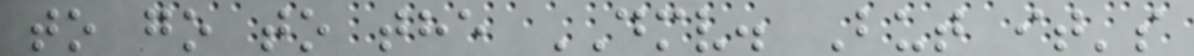to go to the DMV. But it's
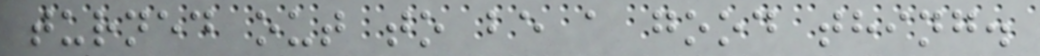turned out to be a good thing.
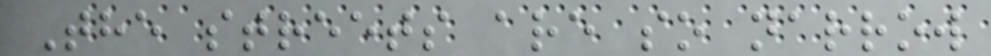The streets are so narrow
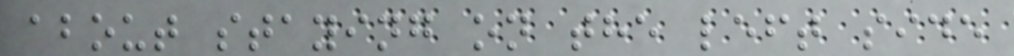about staying on the left side
